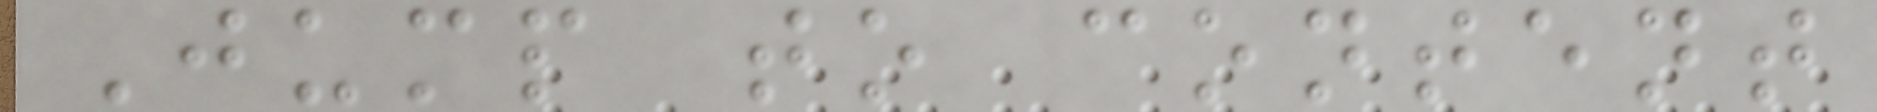Jump to content
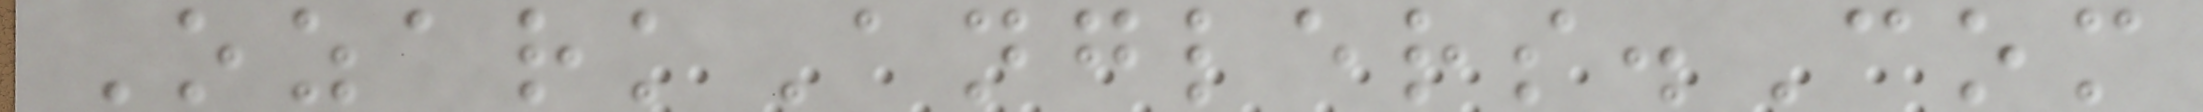OzarkAnglers.Com
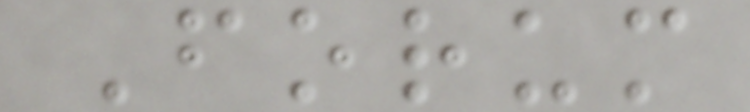Forum
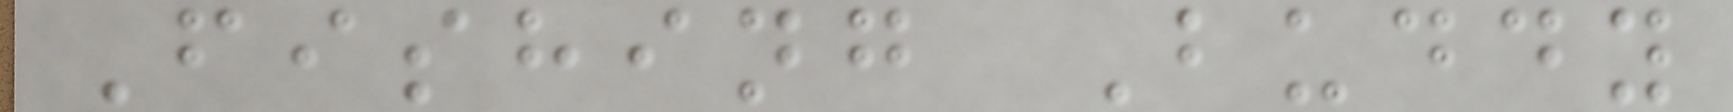Fishing Buddy
